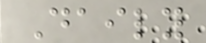Daily
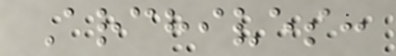Archives:
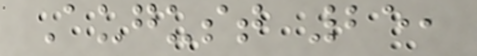August 25,
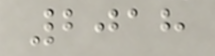2018
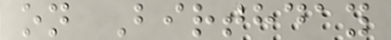on Birthday
